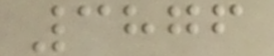3876
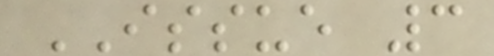ISSUE 3
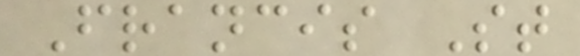Francis St
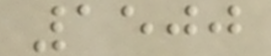1500
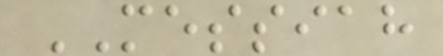MESSIAH
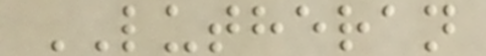LUTHERAN
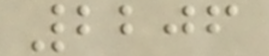2206
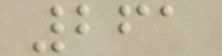261
